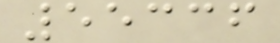55336
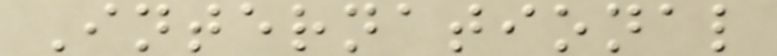International
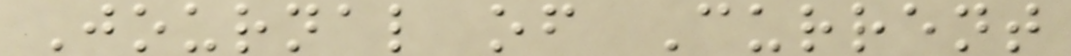Journal of Current
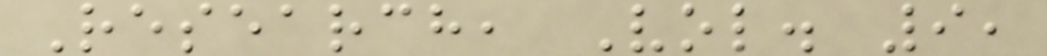Research, Vol. 9,
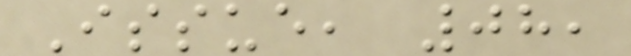Issue, 08,
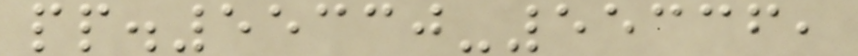pp.55330-55336,
